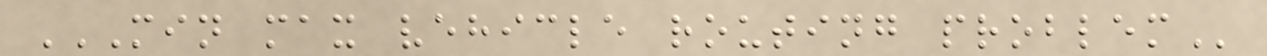MIN MAX VEHICLE ROUTING PROBLEM
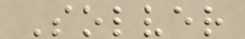Solver
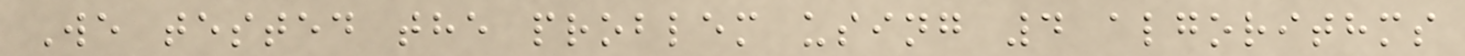We tested the problem using 4 algorithms
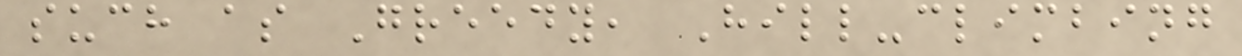such as Greedy, Hill-climbing
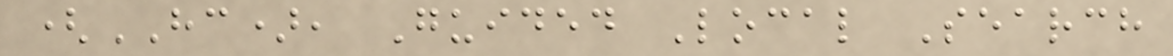(HC), Guided Local Search
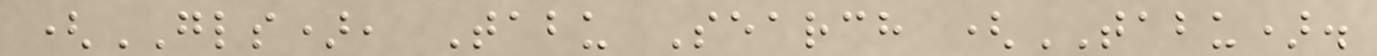(GLS), Tabu Search (TABU).
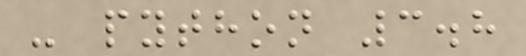- python 3.8
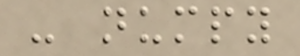- numpy
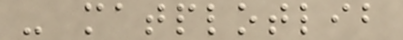- matplotlib
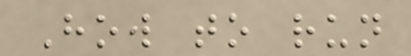How to run
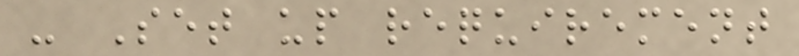- Set up requirement
